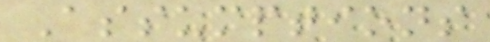Assumptions
